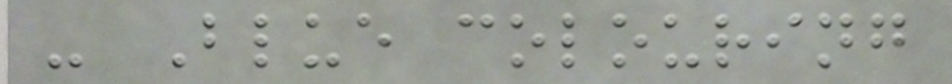- Blue colouring
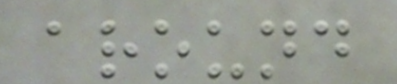around
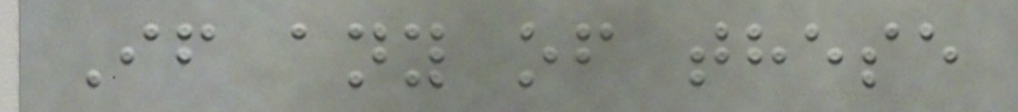If any of these
